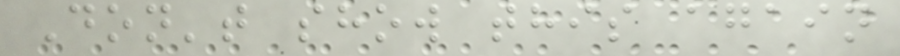Don't show this again
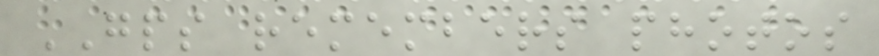GPS remembers photos
